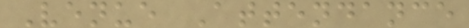Venue Attendance
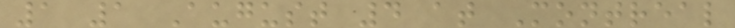1 1 August 4 at Montreal
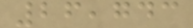26,743
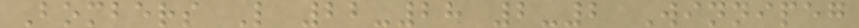Bombers L 22-28 2-2 Winnipeg
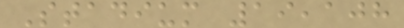Stadium 19,108
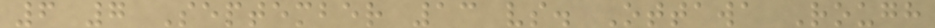6 7 September 13 vs. Ottawa Rough
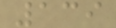139
